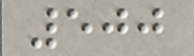500
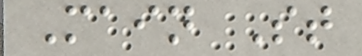Main St
